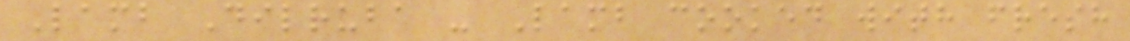Lamb Dilruba - Lamb cooked with fresh
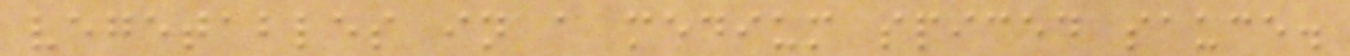vegetables in a medium spiced sauce.
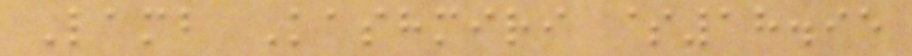Lamb Kashmiri $18.95
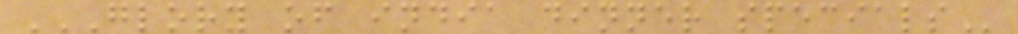GLORY OF INDIA DINNER SPECIALS
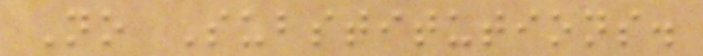No Substitutions.
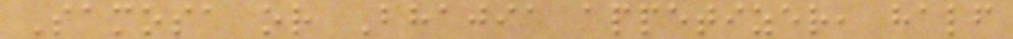Samosa or Bhajia appetizer, half
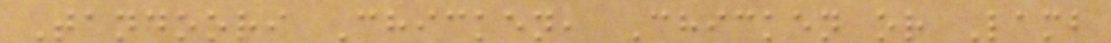Tandoori Chicken, Chicken or Lamb
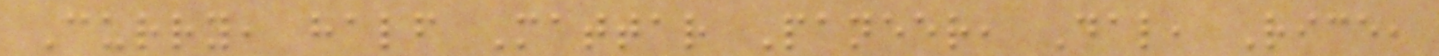Curry, half Mattar Paneer, Dal, Rice,
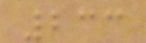233
